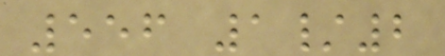556 1/2
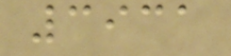3931
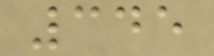345
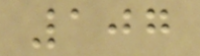107
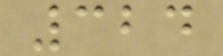324
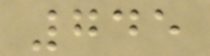745
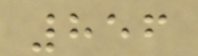856
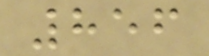856
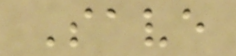Save
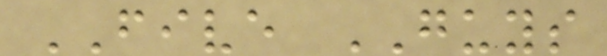FIVE GUYS
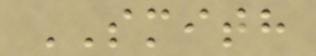SMITH
